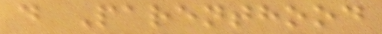d Parenthood
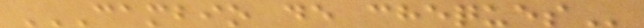CAMBIO DE CHEQUES
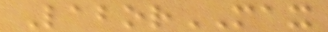LaborMAX
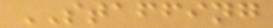STAFFING
